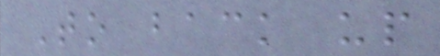To back up
